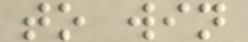to win
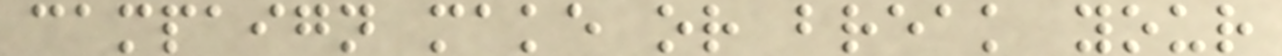campaign make or break your
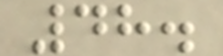48.
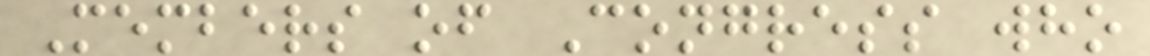Members of Congress who
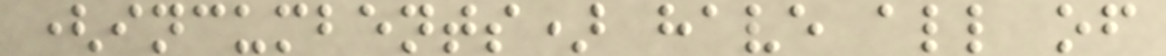(incumbents) have all of
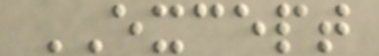EXCEPT
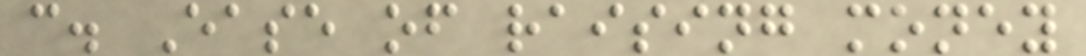c. Ease of raising money
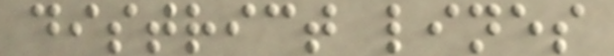district lines
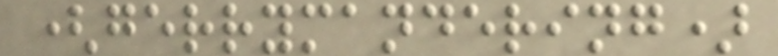(gerrymandering)
